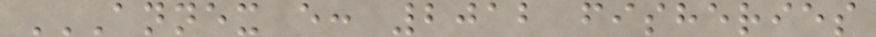ANNEX E: 2012 FISHERIES
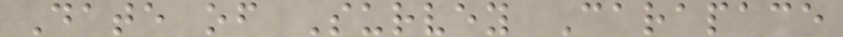Date of Survey Carapace
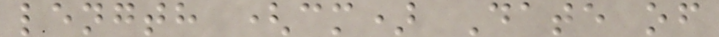length (cm) Date of
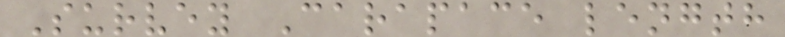Survey Carapace length
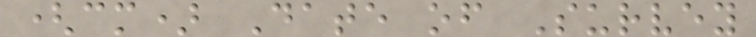(cm) Date of Survey
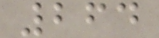264
